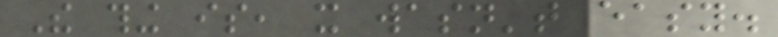The thing is, it wasn't easy.
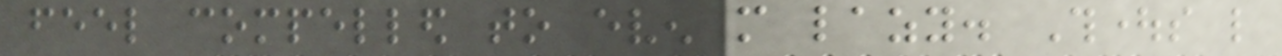feel compelled to even more lazy. Thoughts like
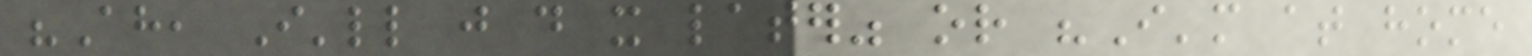"Ah, I'll just do it later" or "I'm at home
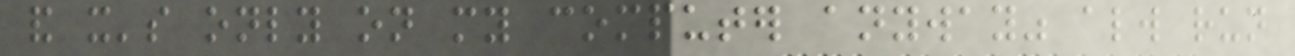and it's only on my computer anyway" always run
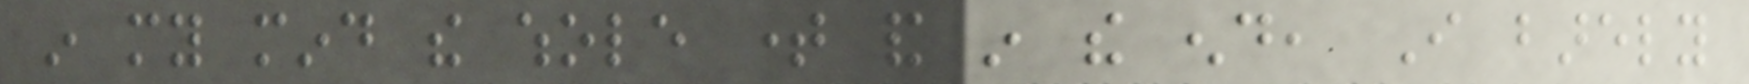in my mind the whole time and in the end, I barely
